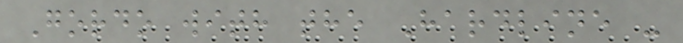Gordo with the Hardline -
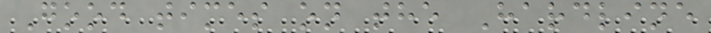Good times on the Hardline
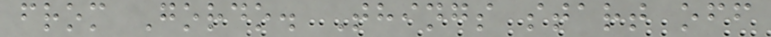from Gordo. Things start off
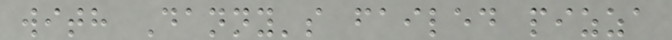with Danny's failed pizza
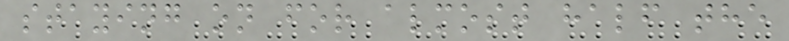staying on for almost half the
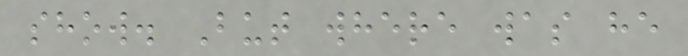show. But where was he
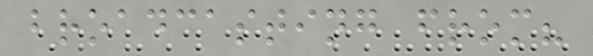broadcasting from?
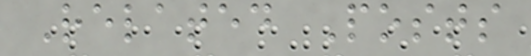Related Posts
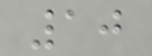10
